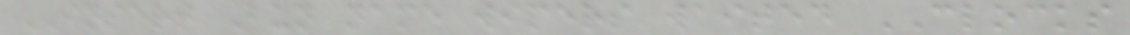INSERT Bun name wipers waited CLOCKS
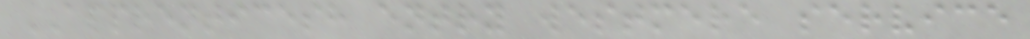APPRENTICESH entry westmere service
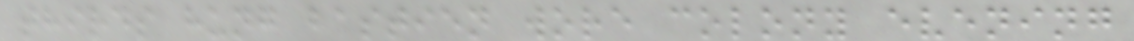thirds hung bastien wore colony evening
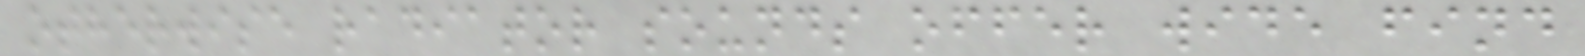otherwise radiator sounds offer wide find
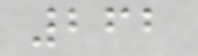262
